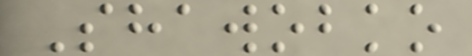Shawobko
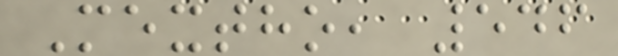Mextho, 546
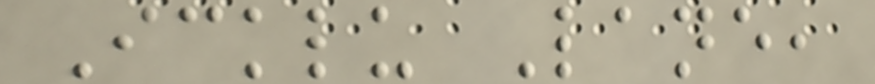Icklu Lane,
